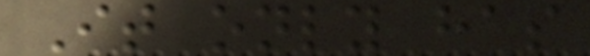It only has
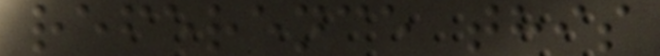reference this
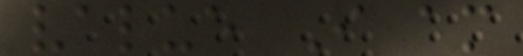value I am
